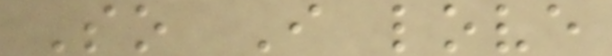So I love
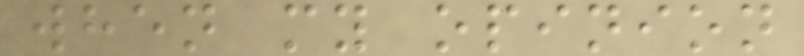when my opinion
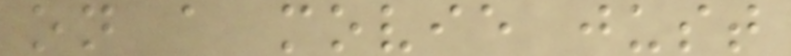on a movie just
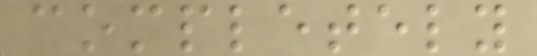completely
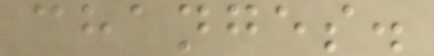changes.
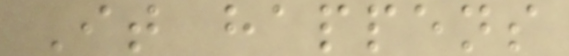It happens
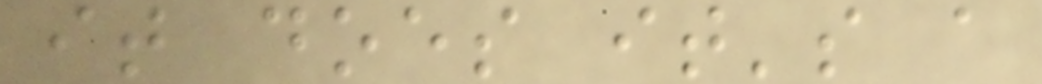it does it's a
